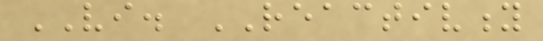VI. REACTIVITY
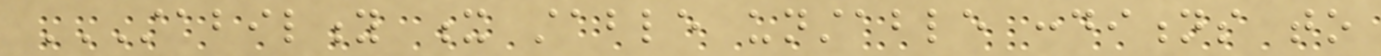STABILITY X STABLE UNSTABLE CONDITIONS TO
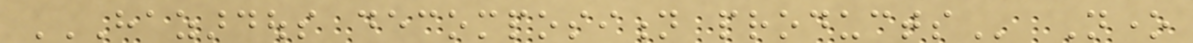HAZARDOUS DECOMPOSITION PRODUCTS None
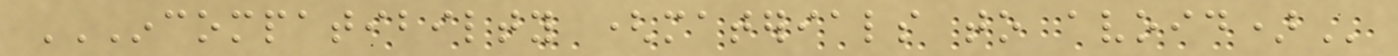INCOMPATIBILTY (MATERIALS TO AVOID)
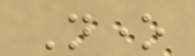None
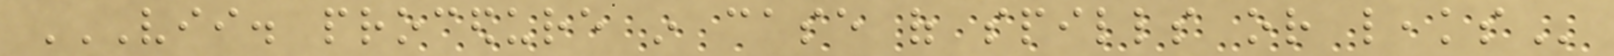VII. PROCEDURE IN CASE OF SPILLS OR LEAKS
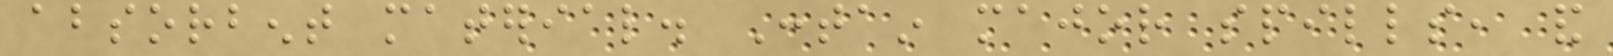absorbent material. Contain major spills, and
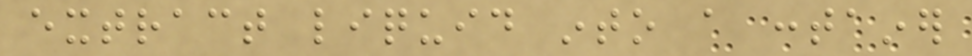extract liquid into a container
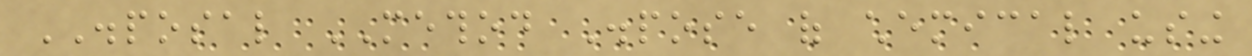DISPOSAL METHOD Dispose of chemical using
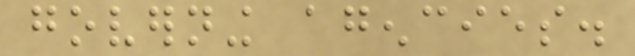governing agencies.
